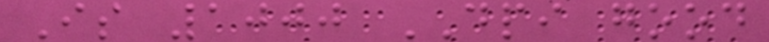Is 1000 DPI good
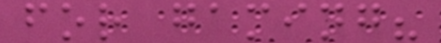for gaming?
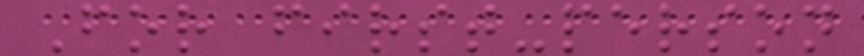For first-person
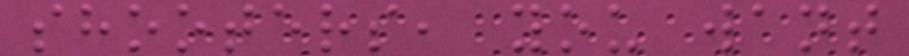shooters, you want
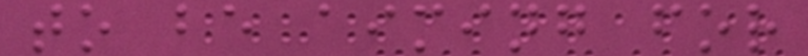to be aiming for
